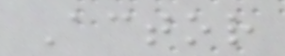Actor
